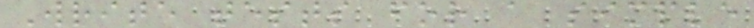Write tests for a simple
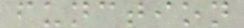function
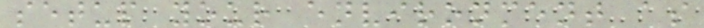setup your environment as
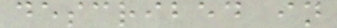described in
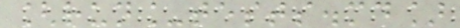[run_tests.md]
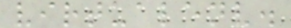virtualenv.
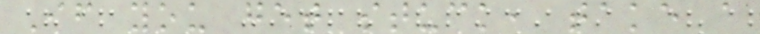If you get stuck, take a
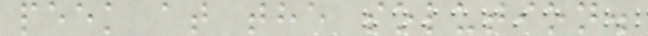peek at the solution.
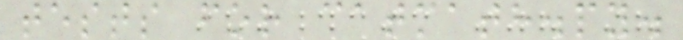tests for catmath.py.
